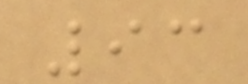93
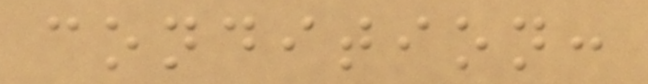condition:
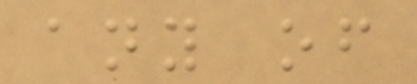any of
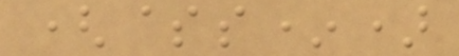($s*)
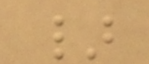}
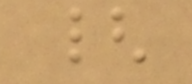{
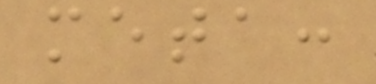meta:
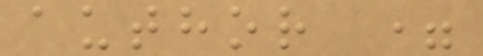author =
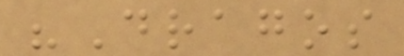"Dragos
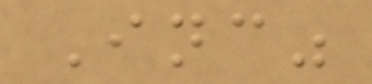Inc"
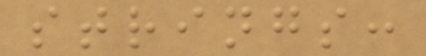strings:
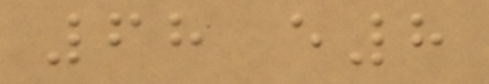68 e8
